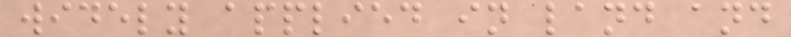widely applied in land and
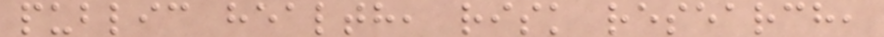public health, risk research,
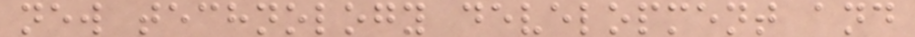new technology development and
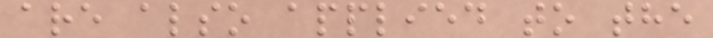are also applied to the
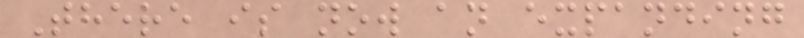There is now an expanding
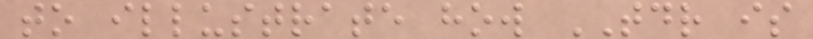to illustrate how TDR is
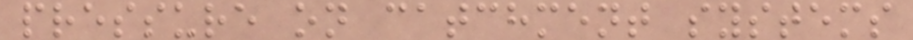pressure on catchment systems
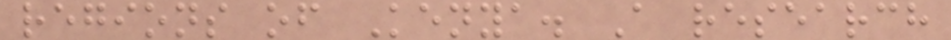regions of Kenya. A research
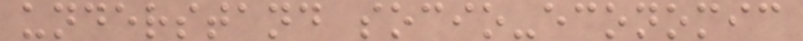understand socio-economic
